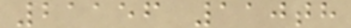21156 110th
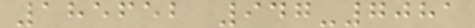185652 947-7081
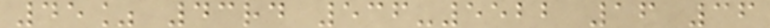45% 43rd 536-5522 16 36
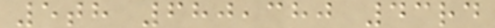5th 680,380 43rd
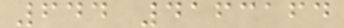644 4163164
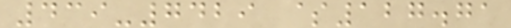439-7429 $127.71
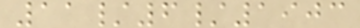11/6/1903
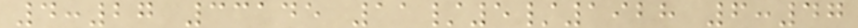4:27 33145 11/5/1928 6:47
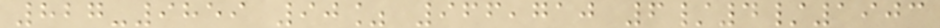827-9859 90% 966,710 6/4/1903
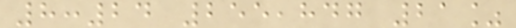8:24 255,847 21%
